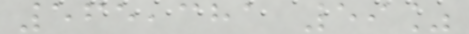565,381 59%
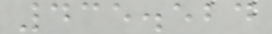435.524
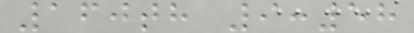160th 9:58
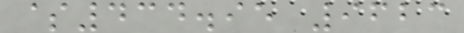$434.95 9623
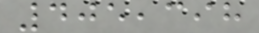405,398
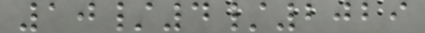10/4/2029
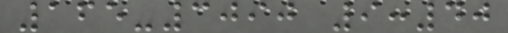165-3090 9:40
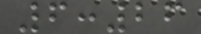6:26
